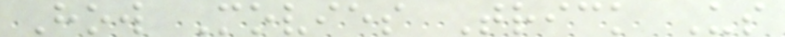How Movies Trick Us
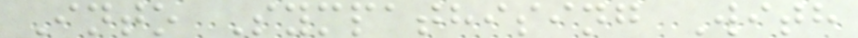Into Sympathising With
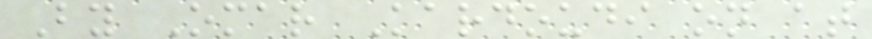By Omar Kardoudi on at
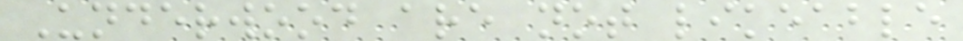Underwood are not likeable
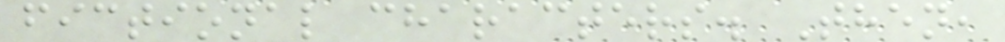fictional characters. Then,
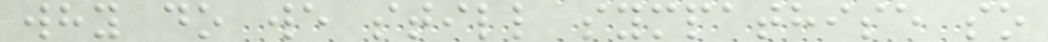why do we still sympathise so
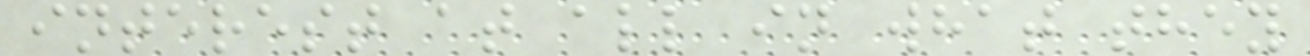interest at all in what they
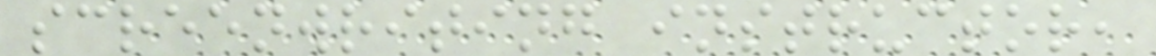screenwriting instructor,
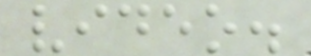video.
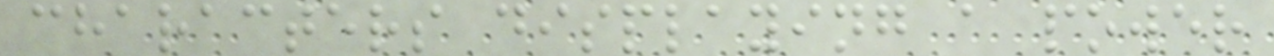characters displaying a power
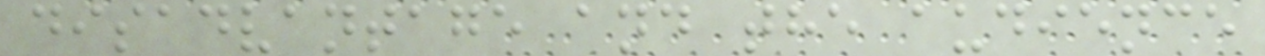disadvantage and the audience
